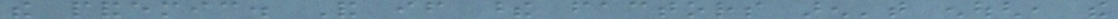the pandemic. And if these factors aren't enough, the
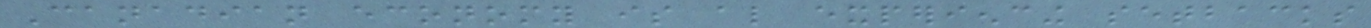Canadian economy is also experiencing setbacks
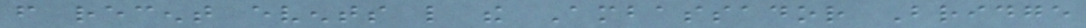from recent events like the Ambassador Bridge
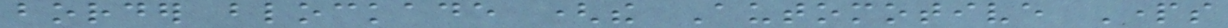border blockade (the Automotive Parts
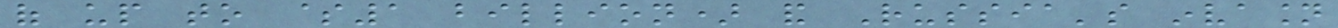of up to $1 billion) and Russia's invasion
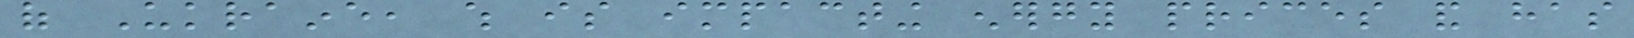of Ukraine, which is impacting energy prices and has
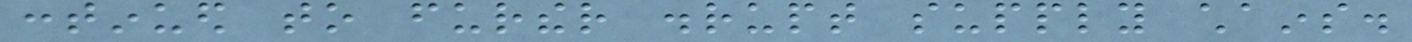continued to further disrupt supply chains.
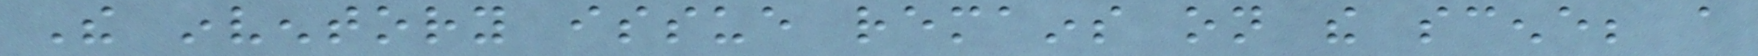The inventory issue remains on the scene; a
